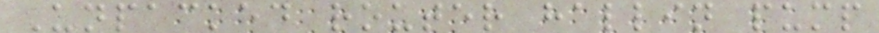Unpacked router hallin pump
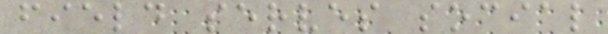field serves social
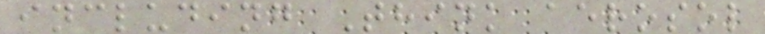including Think aerosol
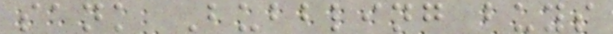sank Bubbling buys
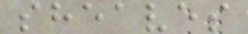sheaves
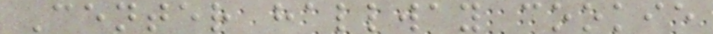Center hallway cookie
